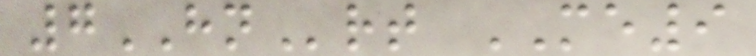7HNrt ME9
